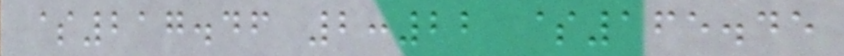$217.46 2:22 $165.45
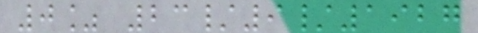0% 23/9/1927
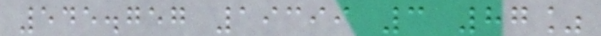545.757 19399 3 87%
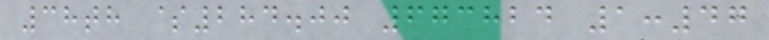38th $284.00 673824 1:47
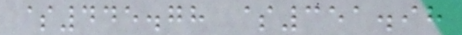$445.78 $351.98
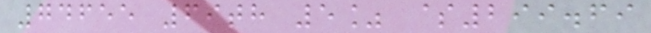74655 69th 5% $299.69
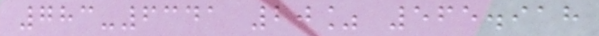783-6341 20% 565.918
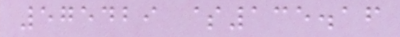575429 $135.16
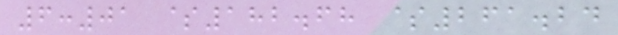6:01 $182.68 $261.24
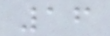16
